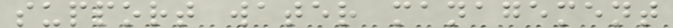support water management
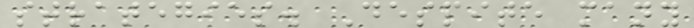strategies. Despite many
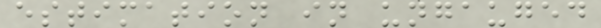estimation in ungauged
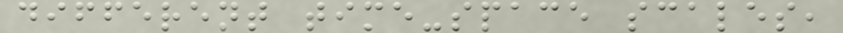different time-space scales,
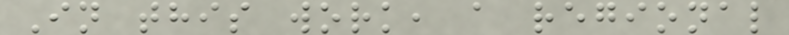In this work, a regional
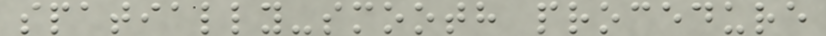spatially-smooth procedure
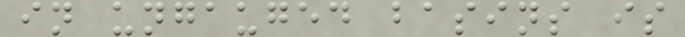in ungauged basins is
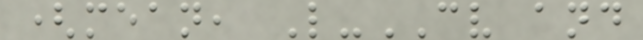(mean, L-CV and
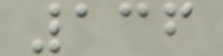136
